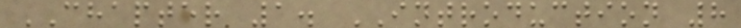CHAPTER 1. INTRODUCTION 8
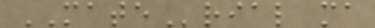MATErial ma
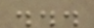...
